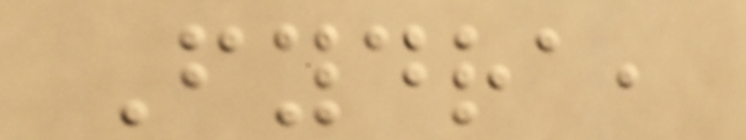Fydra,
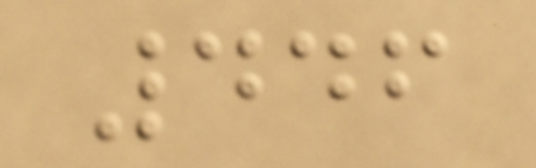446
